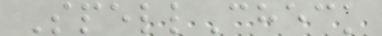SpellCheck
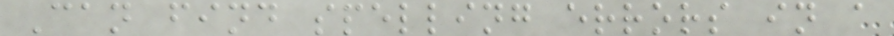Can find spelling errors in a
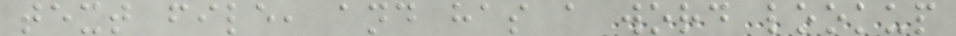text file, and has a word lookup
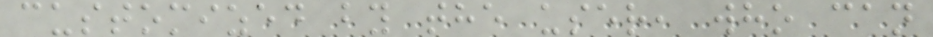customized by the user, who can
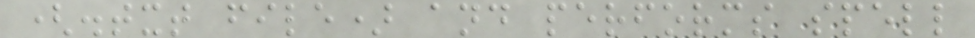(.txt file) and performs spell
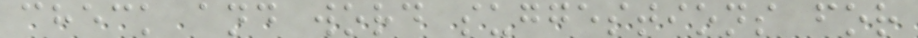check and word suggestions for
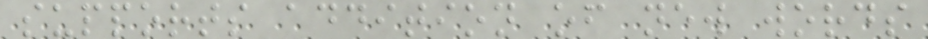supports addition of new words
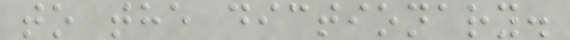to the dictionary.
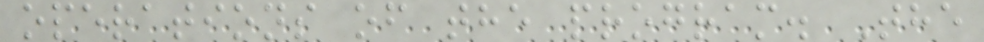operations of the program. The
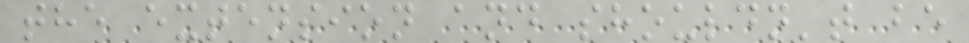the extension and shouldn't be
